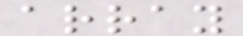array
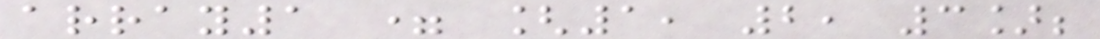array1 = [1, 2, 3];
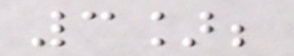3];
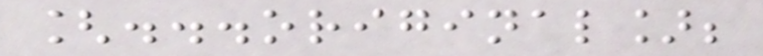[...original];
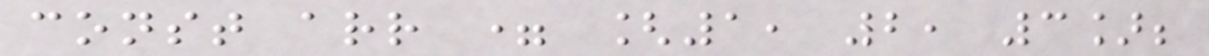const arr = [1, 2, 3];
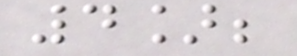4];
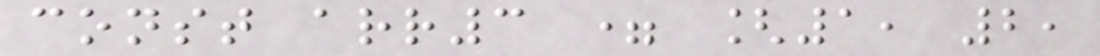const arr3 = [1, 2,
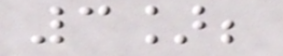3];
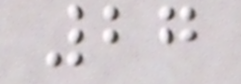27
